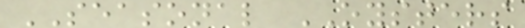SEASONAL OYSTERS
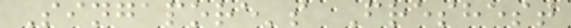Singapore's Freshest
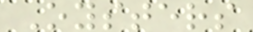Oysters
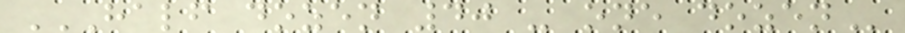HALF DOZEN 40 - ONE DOZEN
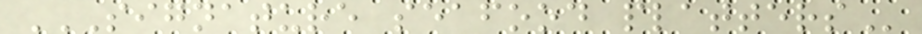SIGNATURE SEAFOOD PLATTERS
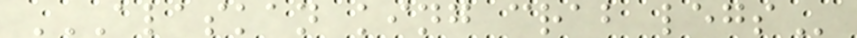ALASKAN KING CRAB LEGS
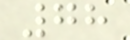78
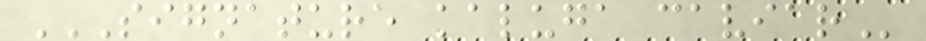SIGNATURE KALUGA CAVIAR
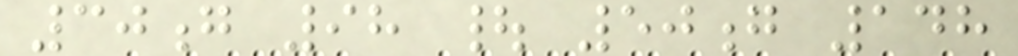30g 98 | 50g 148
